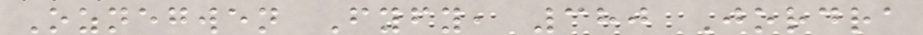Oznegwen Fyfy, 380 Jordra
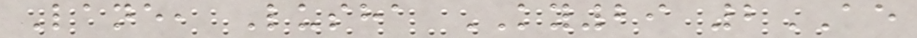Lane, Lusha KY29 2AE
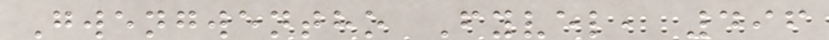Gwengwentho Fyvel, 496
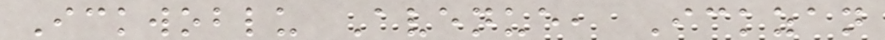Ickwoblu Avenue, Ickzan
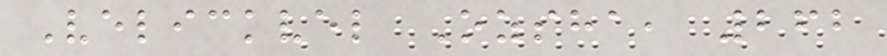Velickvel Ozsha, 262
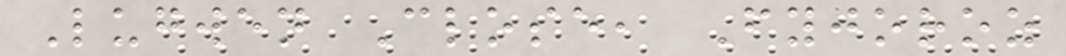Lugwen Close, Fyjoroz
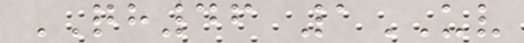QH46 1UV
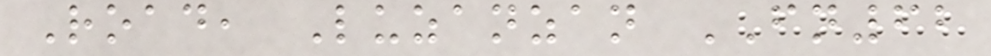Road, Luzanzan FN62
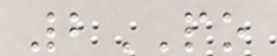2PO
